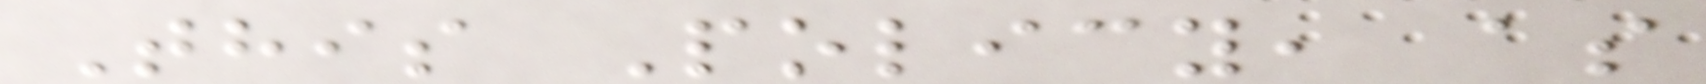This Policy, as
